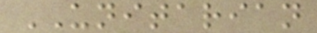UNITARIAN
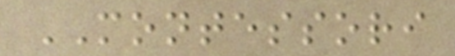MONTESSORI
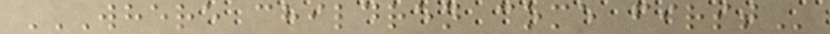WHERE CHILDREN COME FIRST
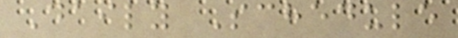Daily Schedule
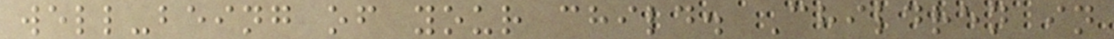well-being of your child. Children in
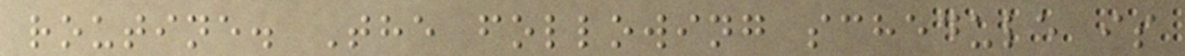routine. The following schedule is
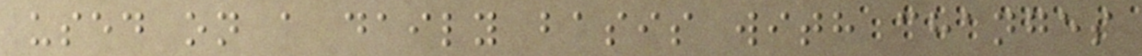used on a daily basis with changes
